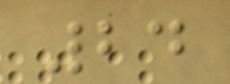24
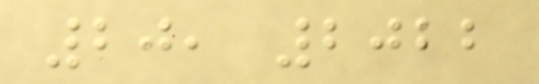20, 2022
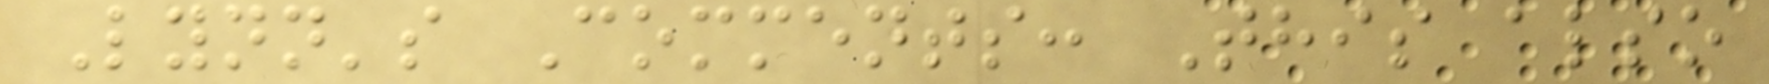Lynn's Comments: This also
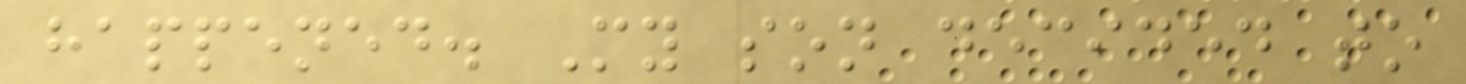happened. My son decided to
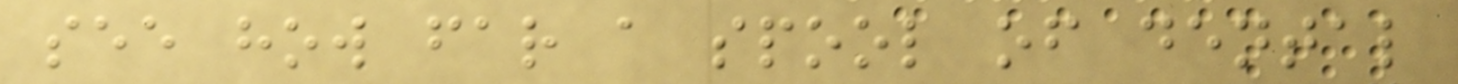see how far a spool of dental
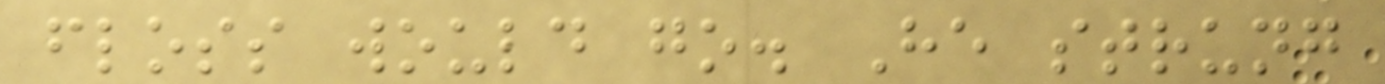floss would go. He strung
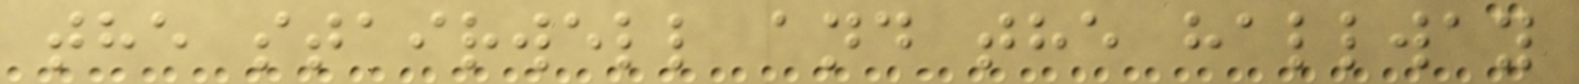the stairwell and the hallway
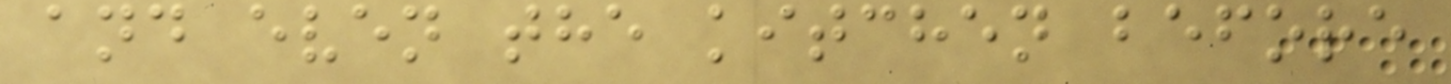and even the kitchen before
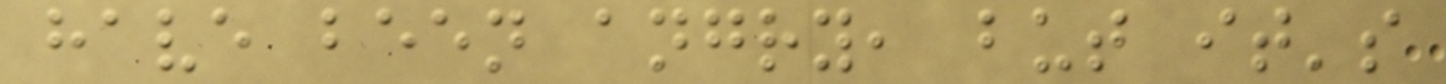have been angry, but it's
